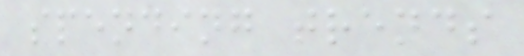spending trends
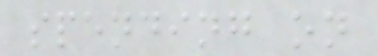spending on
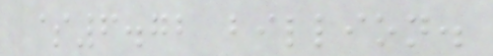$6.72 billion.
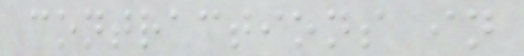contractions in
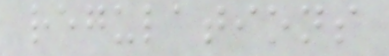regulations
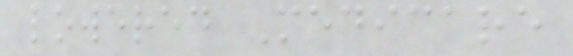lowered Medicare
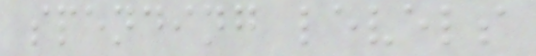spending levels
